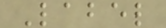Label
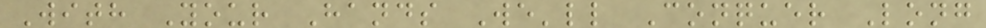With Your Hands We'll Conquer Long
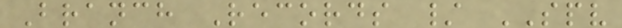Branch Records / SPV
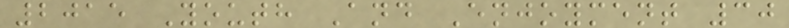2015 Youth And Enjoyment 30
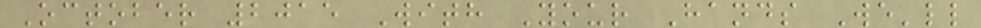October 2015 With Your Hands We'll
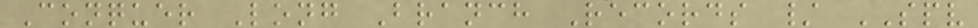Conquer Long Branch Records / SPV
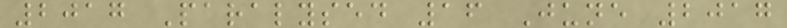2017 Paralysed 16 June 2017
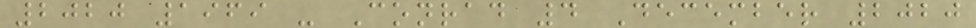2020 1969 - Conrad 4 December 2020
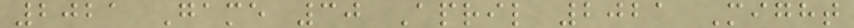2021 Game 30 April 2021 Might
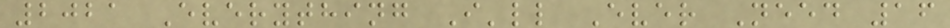2021 Everything I'll Ever Need 16
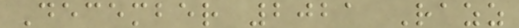December 2021 Razz
